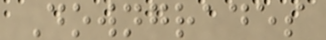Downgrades
